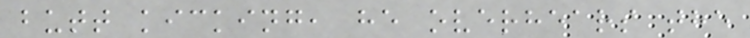butt kicking, he overhears the
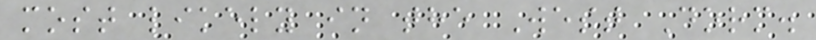most likely in the West Dorm.
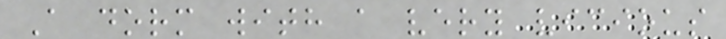A dorm with a very vicious
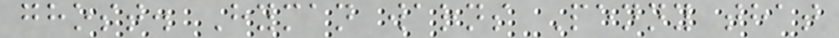ghost. Hyman warns Penny that
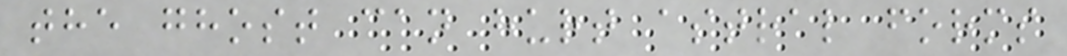the ghost can hurt astral forms
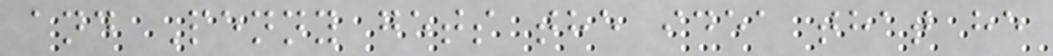and Penny gets the idea that he
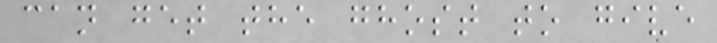can get the ghost to give
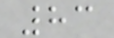83
